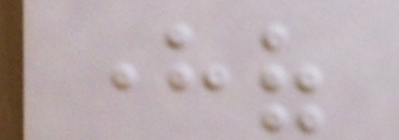hereof
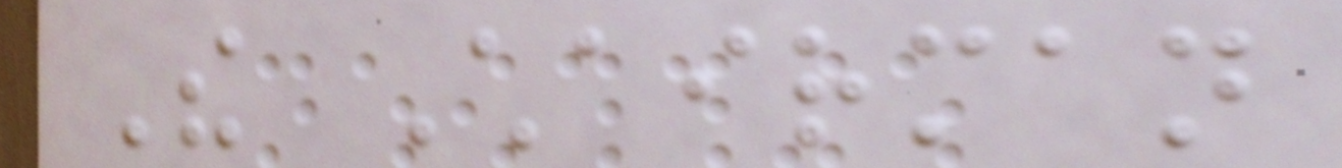The Chairman
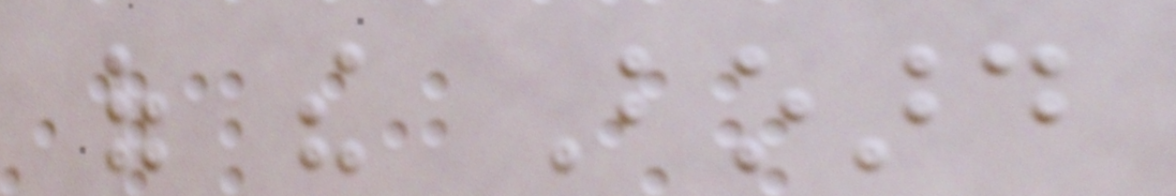of the Board
